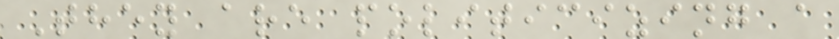They are politicizing a
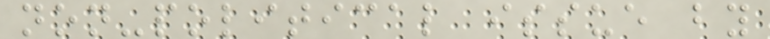non-political issue by
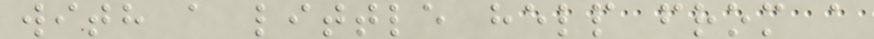with a little help from a
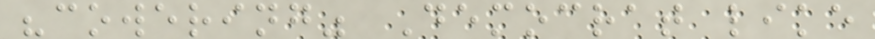"cowering" Democrat like
